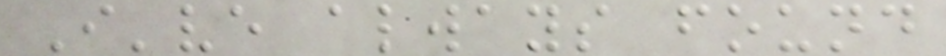I've always found
